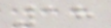18
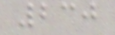230
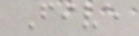Five
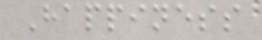Happiness
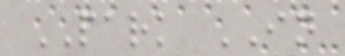PARK IN
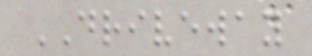DRIVEWAY
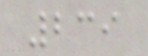239
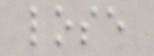lose
